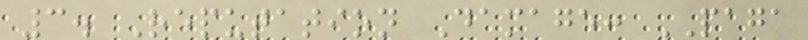3. Reputation Damage: PAGA
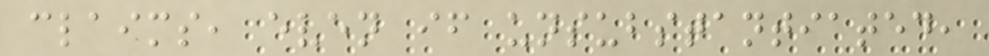claims, even if unsubstantiated,
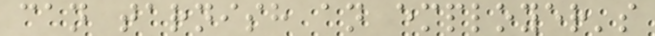can tarnish an employer's
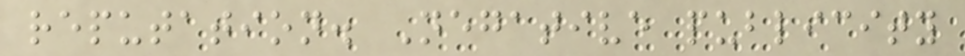reputation. Negative publicity
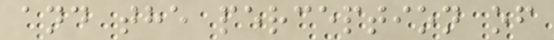and the perception of
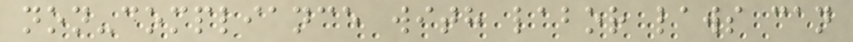non-compliance with labor laws can
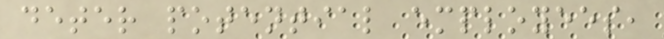deter potential employees,
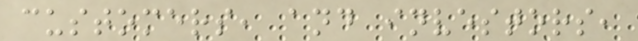customers, and investors,
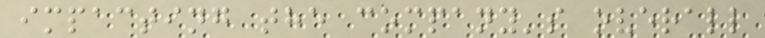impacting the company's overall
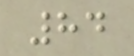84
